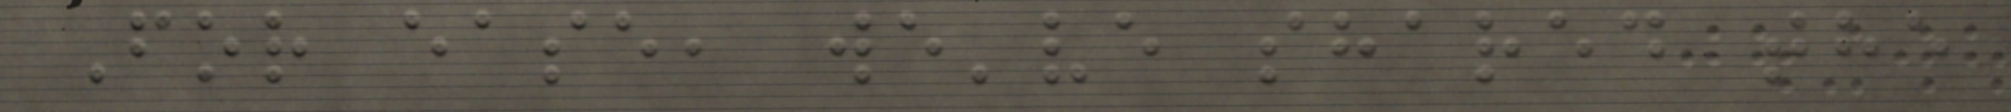For ease, we've shared the
